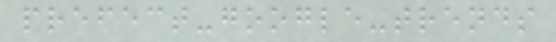prefect-google-trends
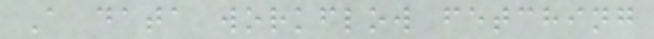A data workflow fetching
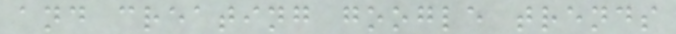and creating google trends
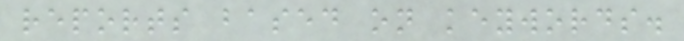reports based on keywords.
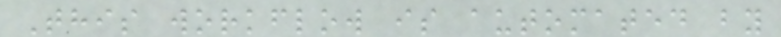This workflow is automated by
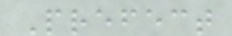Prefect
